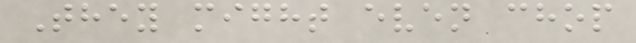They might even chop
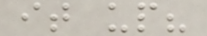it up?
